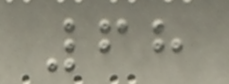68
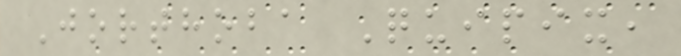Jorthoba Quipix,
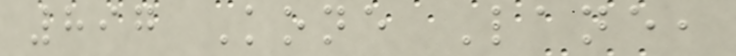897 Kone Lane,
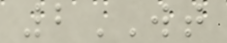2WT
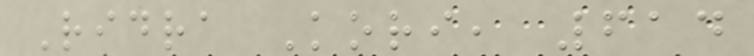Ridra Kori, 614
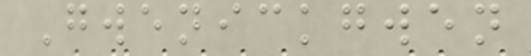Gwenickgwen
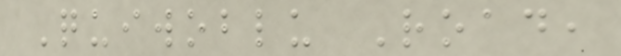Quiwoblu Road,
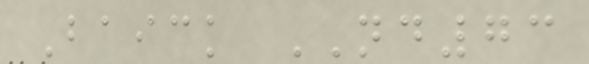Baick ND73
